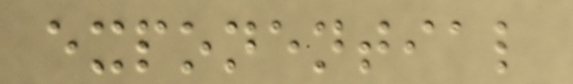exponential
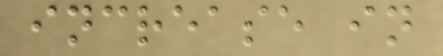increase in
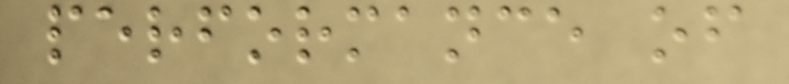performance of
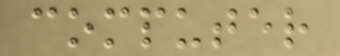computer
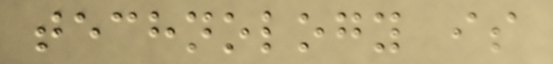technology is
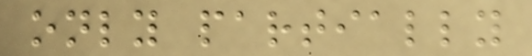only partially
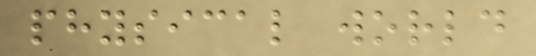physical world
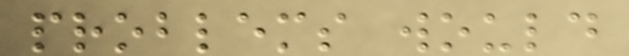problems would
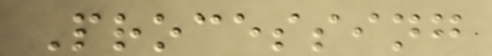Processing
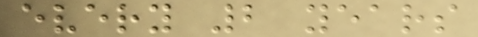every 2 years
